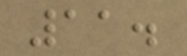11.
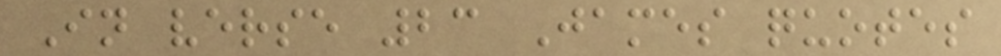In verse 23 James quotes
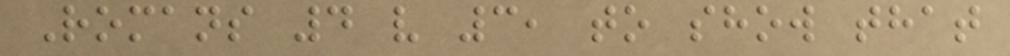Romans 4 v 3, to show that
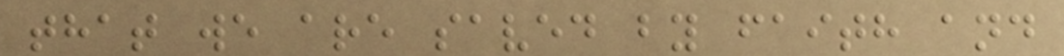that we are saved by faith and
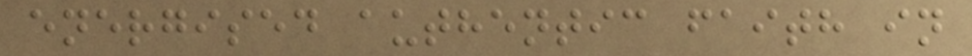energised authentic faith in
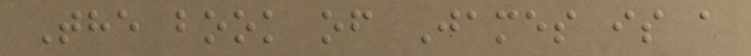The book of James is a
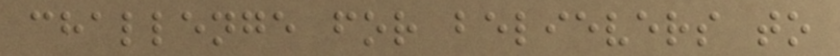challenge for believers to
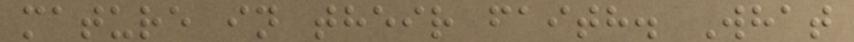mature in their faith. What
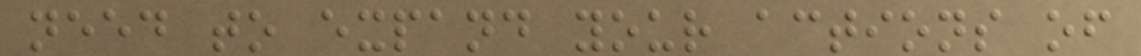need to expand your actions of
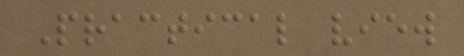Practical view
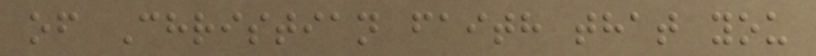of Christian faith that you
